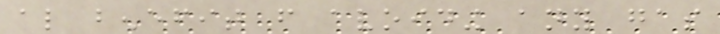also benefit from avoiding any gas
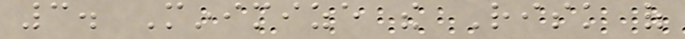3. Minimize the Risk of
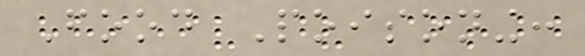Food Poisoning:
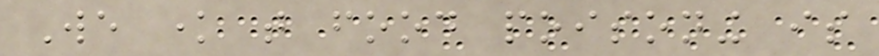We know that food poisoning is
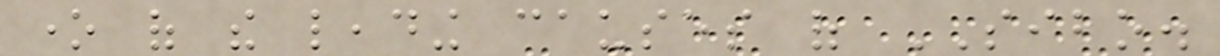one of the leading causes of SIBO.
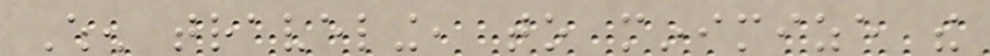When traveling, to minimize the
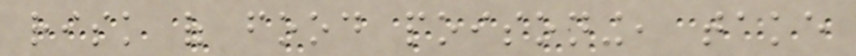risk of food poisoning, take
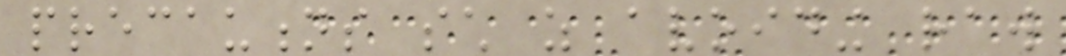precautions such as avoiding raw
